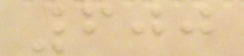600
